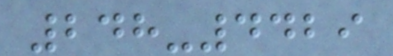248-4429
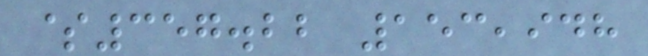$357.22 153,948
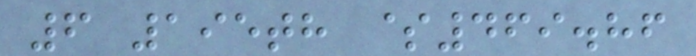6 195th $469.86
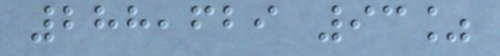288,629 93%
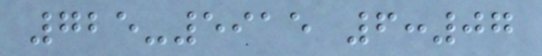725-5915 6:07
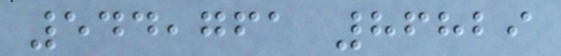544,761 86829
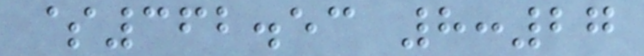$362.53 8:27
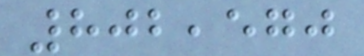802,570
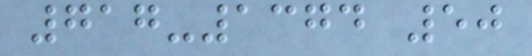717-1374 50
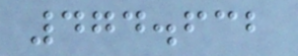474.632
